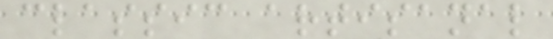classic artisanal
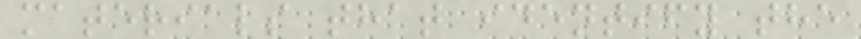materials that identify the
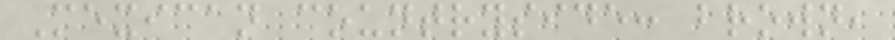Mexican countryside: brown,
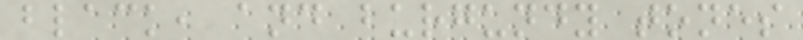black, and burgundy tones
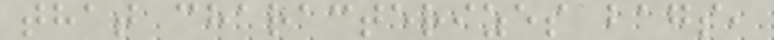that characterizes bags,
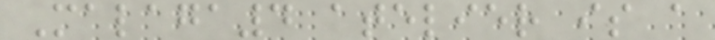Malaga4 atelier is a
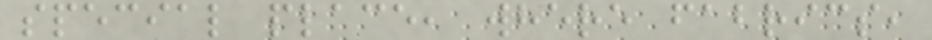special place, where fabrics,
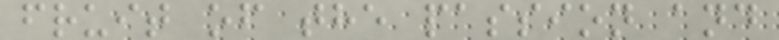fruit of the passion and
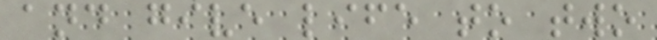and give life to two
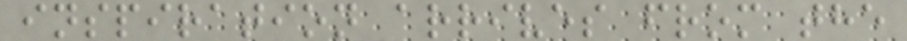inspiration arrives from the
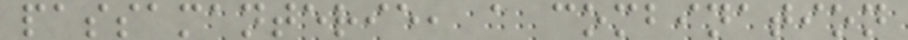passamanterie, a combination
